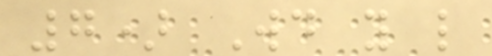7) Would you like
